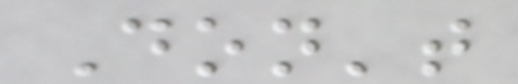Don't
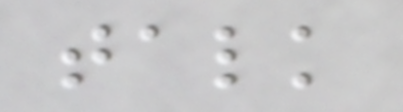talk
